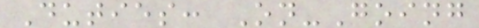Duties: On-Going
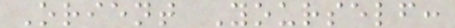Orient Yourself:
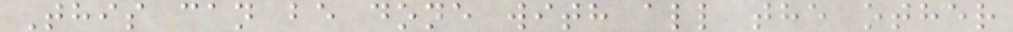This can be done with all the other
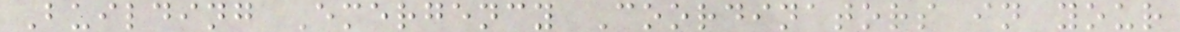Building Emergency Coordinators in your
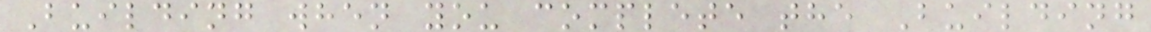Building when you complete the Building
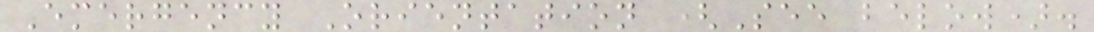Emergency Orientation (See below).
